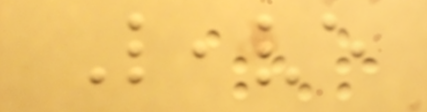Leave
